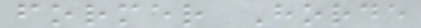former Horde
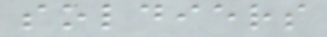soldiers
